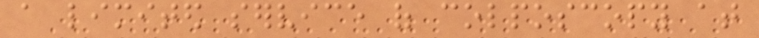a limited service of colposcopy at
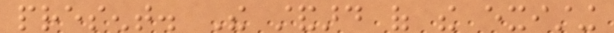present. The standard of the existing
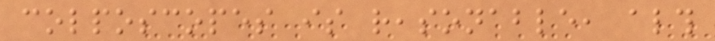colposcopes is reasonable, although
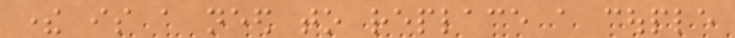there is a need to replace a couple
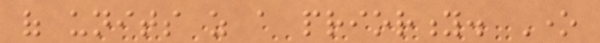of units as a priority. One
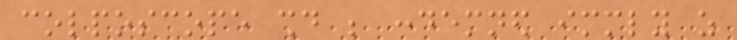colposcope should be condemned immediately as
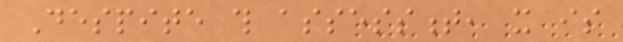Despite this assessment, it is
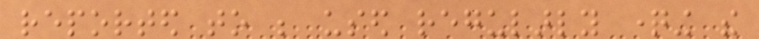reported to be used regularly questioning the
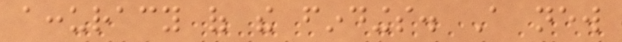accuracy of the findings. A new
